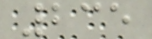235
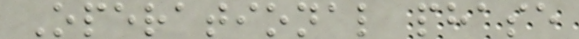Operational phase
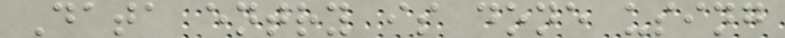Data entry is done using
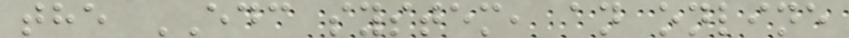the EDC system, an online
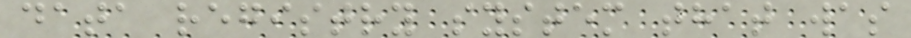data registry system that was
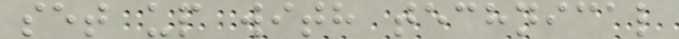set up with technical
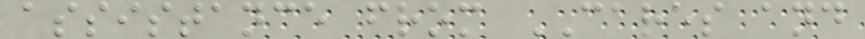assistance from CARES and
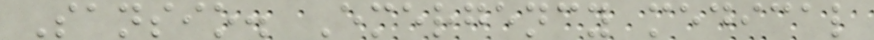Sansio. Emergency medical
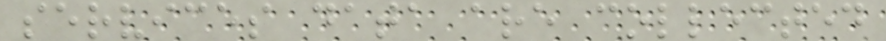services data are collected
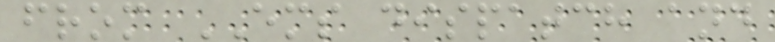from EMS dispatch and
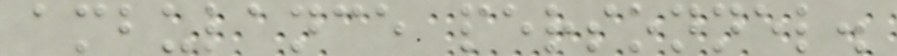ambulance personnel.
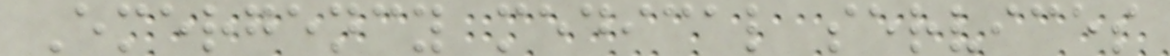Emergency medical services
